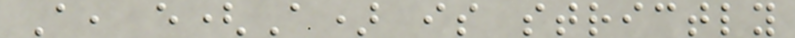A, e(A) is strictly
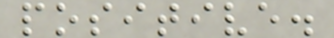positive.
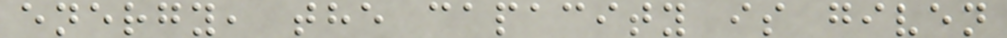energy, the capacity is given
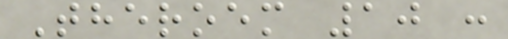Theroem 10 :
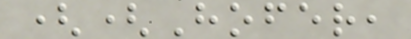((Hofer,
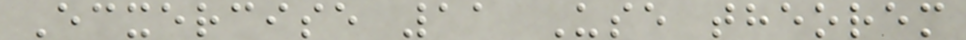Ecxercise 11 Use theorem
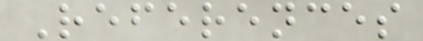References
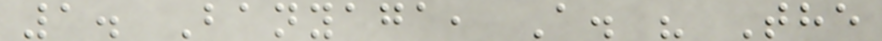1. Banyaga, A. " The
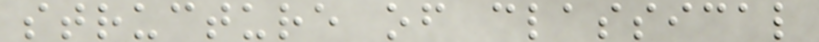structure of classical
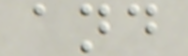and
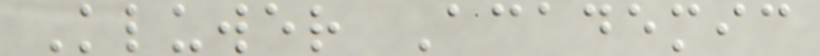Kluwer Academic
